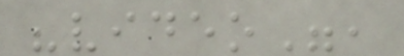"video",
